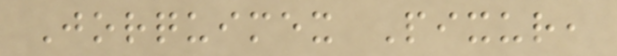Jorquimex Pixur,
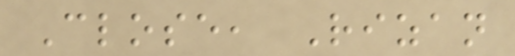Close, Rizan
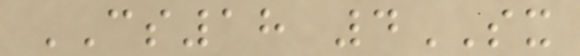CS18 4SX
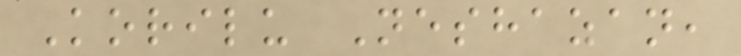Korilu Neshazan,
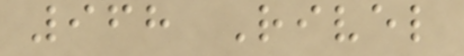968 Rivel
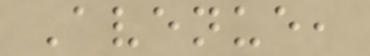Avenue,
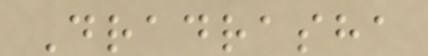Dradrasha
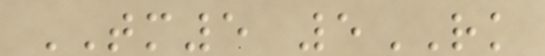TM5 5RK
